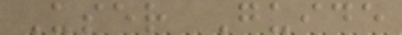User Guide
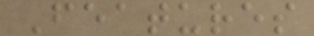Features
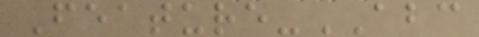Feature-ABC
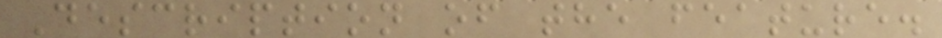Description of the feature.
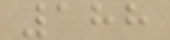188
